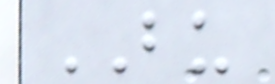BU
